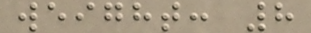weight: 8
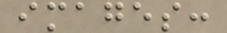images:
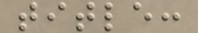title:
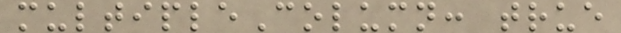multipleColumn: true
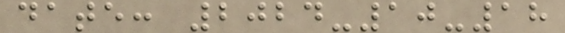date: 2024-10-18
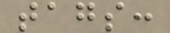tags:
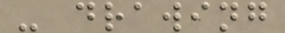- drawing
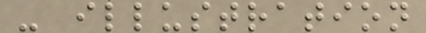- illustration
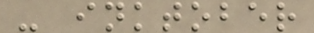- inktober
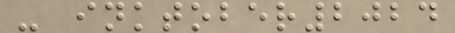- inktober2024
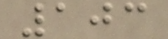103
